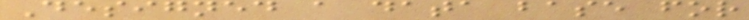Designed a data base for
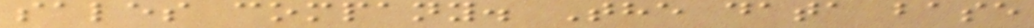sales company. The data base
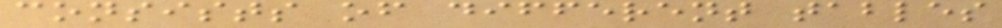consists of different tables
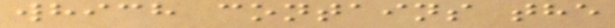which contains the
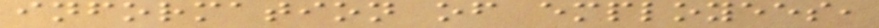information of employees,
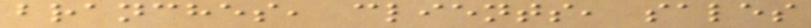branches, clients, sales
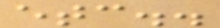etc..
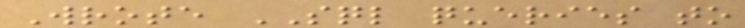Wrote SQL queries to
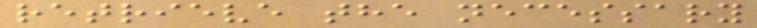retrieve the necessary
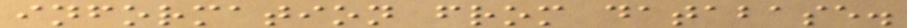information from database.
